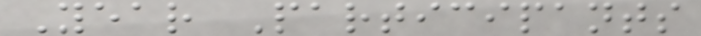Year Participants
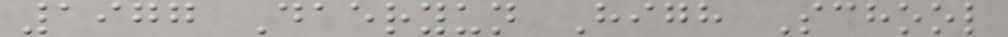1977 Daeryun High School
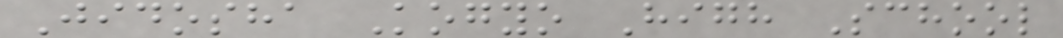Jidosha Kogyo High School
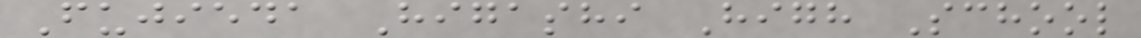Fujieda Higashi High School
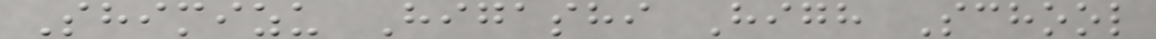Shimizu Higashi High School
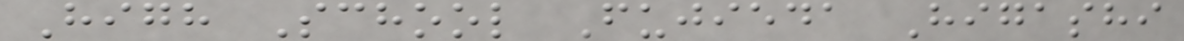High School Fujieda Higashi
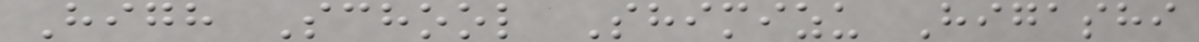High School Shimizu Higashi
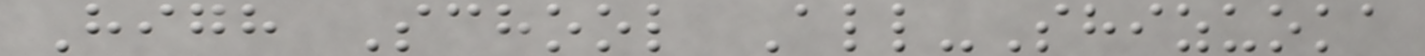High School All-Shizuoka
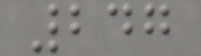247
